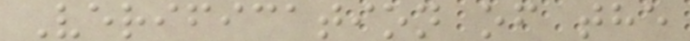Verification of the
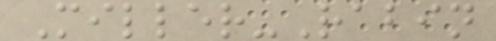Miller-Rabin
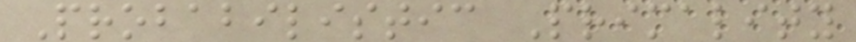Probabilistic Primality
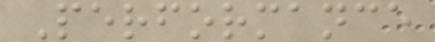Performance
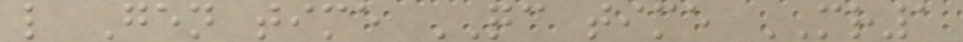l Gen time QC time MR1
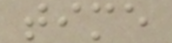time
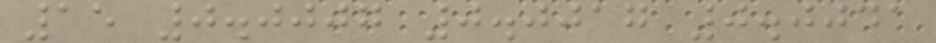15 0.0007 0.0017 0.0041
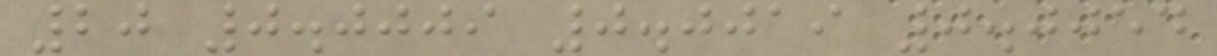20 0.0009 0.0019 0.0054
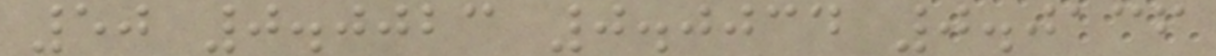50 0.0023 0.0034 0.0136
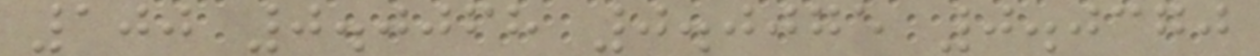100 0.0068 0.0075 0.0370
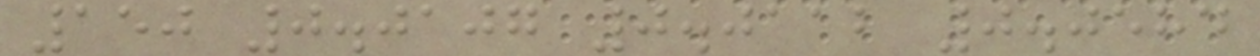150 0.0107 0.0112 0.0584
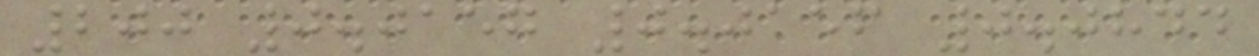200 0.0157 0.0156 0.0844
